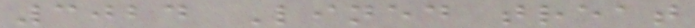3024 Lined treat
